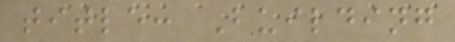title: Building
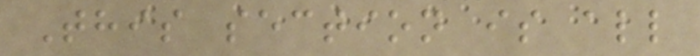This section is all
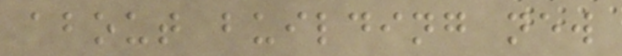about building new
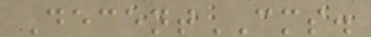DecentCMS.
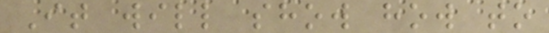It will show how to
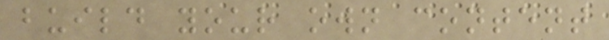build your own content
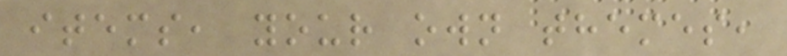items, your own themes,
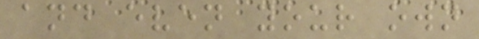and even your own
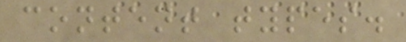content types.
